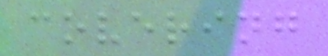covering
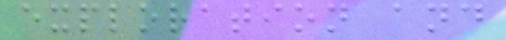exploration and
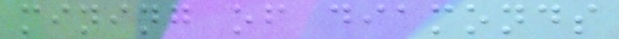mining of diamonds
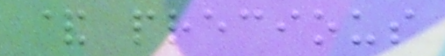& precious
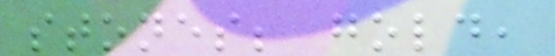stones; gold,
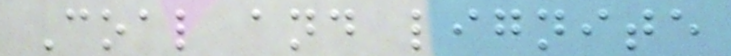Coal and lignite
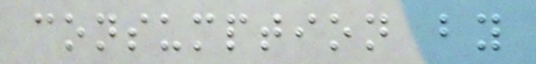consumption by
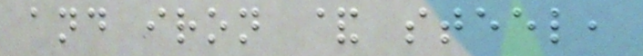and iron & steel,
